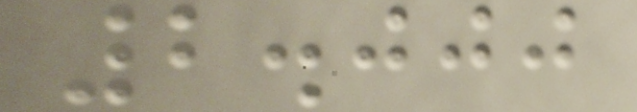2.000
